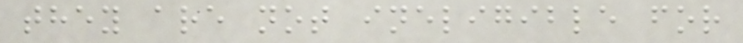they are not ineligible for
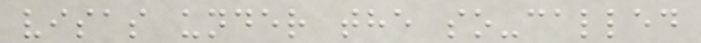visas under the so-called
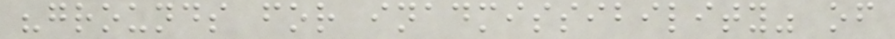"grounds for inadmissibility" of
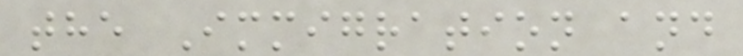the Immigration and
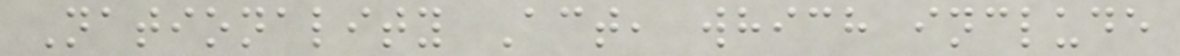Nationality Act, which include
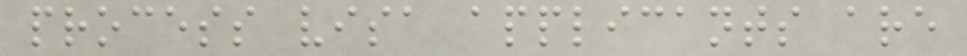process visa applicants are
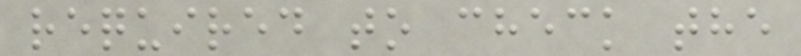required to check the
